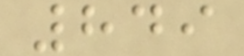849
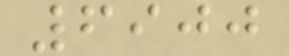6900
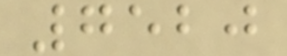7520
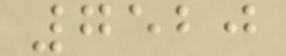7520
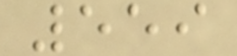559
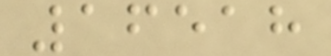16518
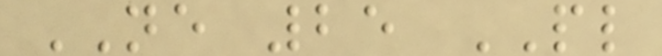NE 25 PL
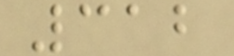312
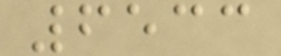6533
